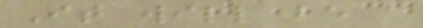It will be a
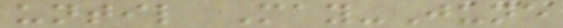until May-June
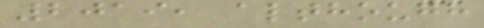2019, although
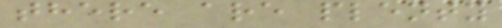there are plenty
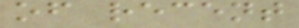of recent
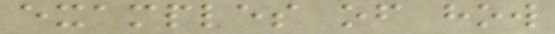examples of how
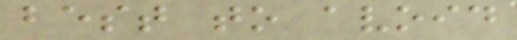best to avoid
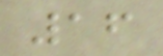16
